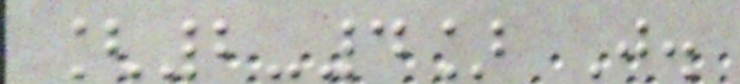[2-4] J.
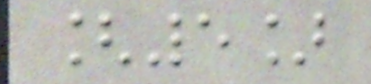[5]
